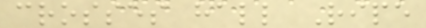crosses hall Ripe
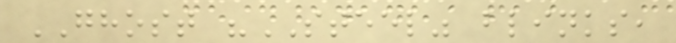GHOST "STEEL" blinks,
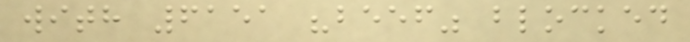with 6151 "beef" blocked
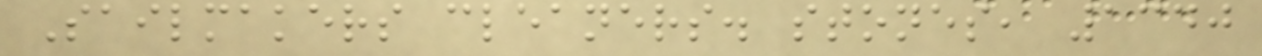Sailmakers cleaners. stones, 1340
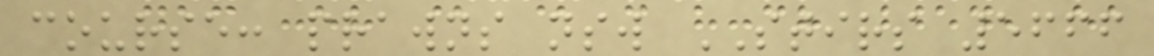course: prawns nsw STIRS 5666
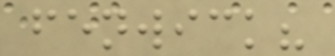fenwick?
